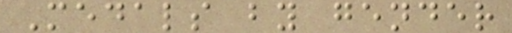Medals by gender
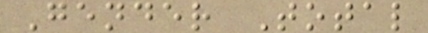Gender Total
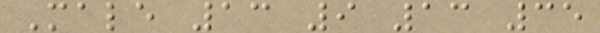Male 13 9 13 35
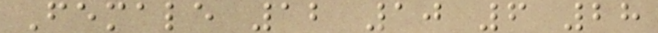Female 12 10 6 28
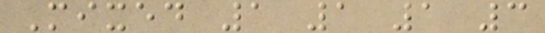Mixed 1 1 1 3
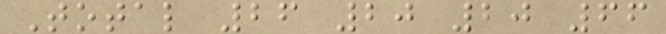Total 26 20 20 66
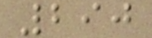290
